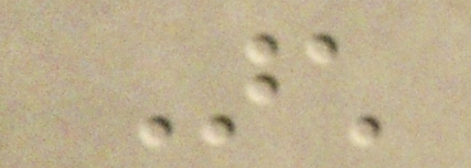Arch
